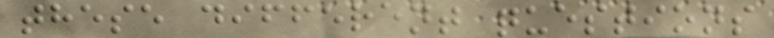these different questions
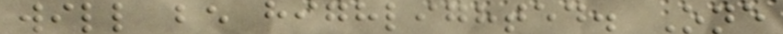will be highlighted. One
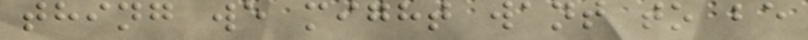thing we might want to be
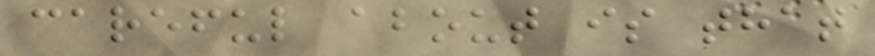careful about is that
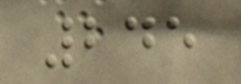245
